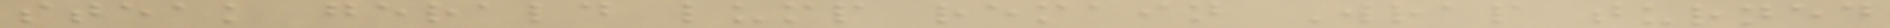steak gerald lump remain Wrap turned
